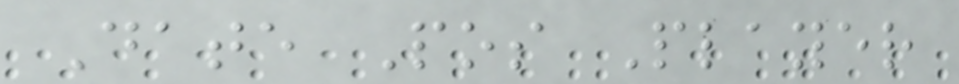Date Pos Player
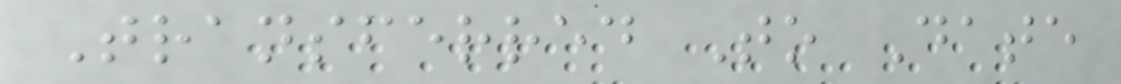Transferred To Date
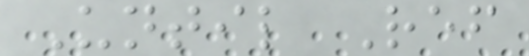Until Ref
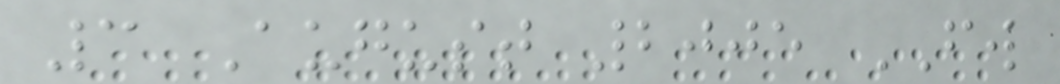3 August 2005 FW
